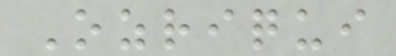Ozriqui
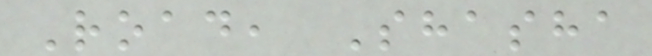Road, Shasha
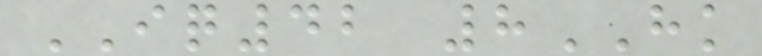IQ42 8HK
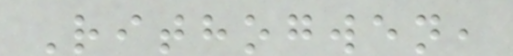Rithogwen,
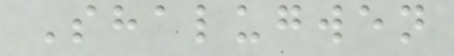Shalugwen
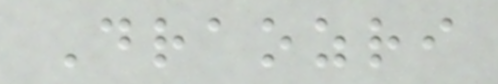Draozri
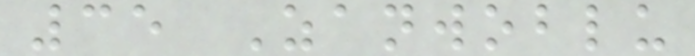35 Zanwoblu
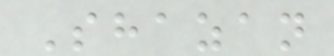Shazan
